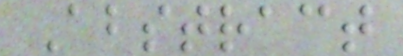Abstract
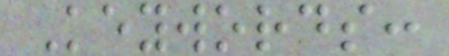Keywords:
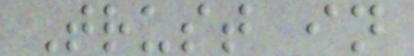Trust in
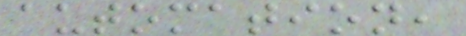automation,
